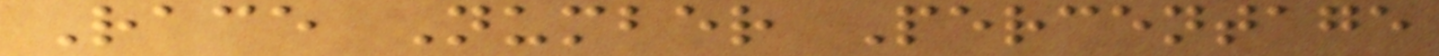Race Number Percentage
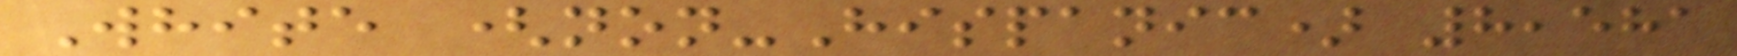White (non-Hispanic) 8,581
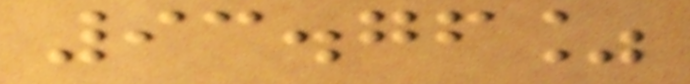93.76%
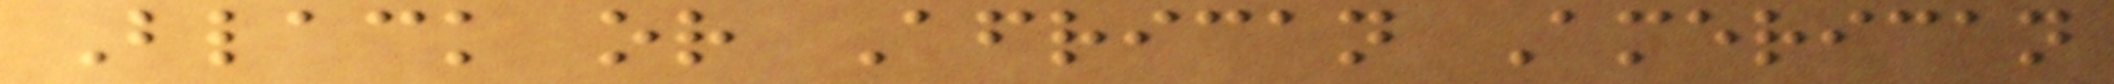Black or African American
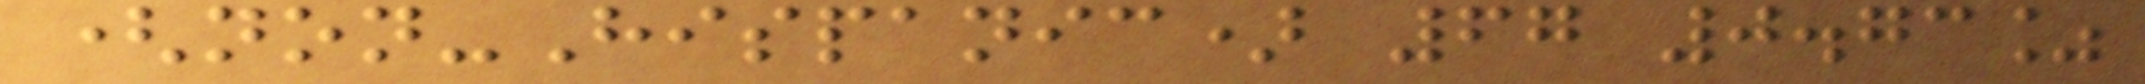(non-Hispanic) 67 0.73%
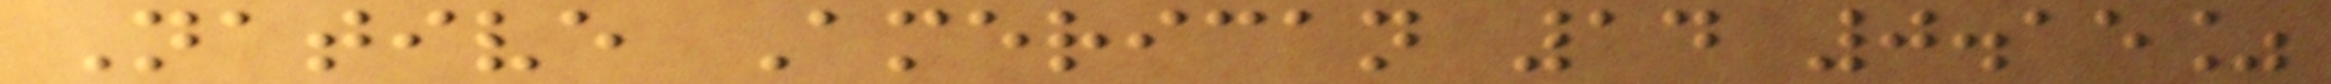Native American 14 0.15%
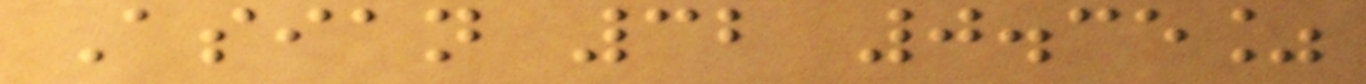Asian 32 0.35%
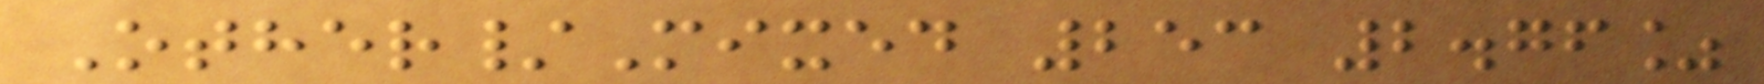Other/Mixed 253 2.76%
